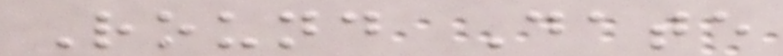Round Date
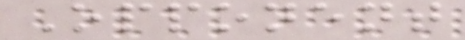Opponent
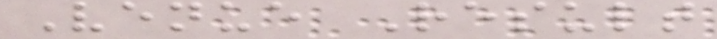Venue Result
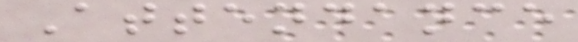Attendance
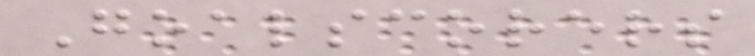Goalscorers
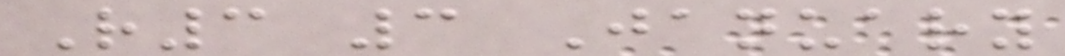R3 3 January
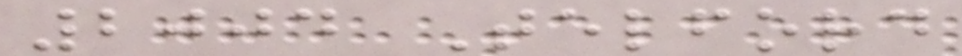2004 Telford
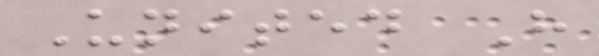United H
